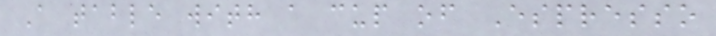A table with a cup of Espresso
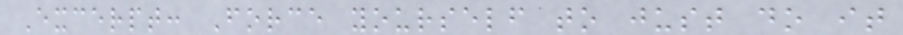Excerpt: Force yourself to just do it
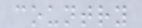country
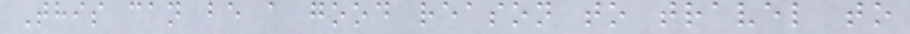This can be a good reason to travel to
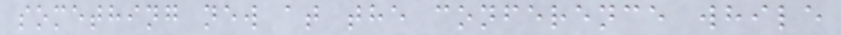something new at the conference while
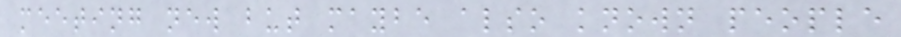meeting new but maybe also known people
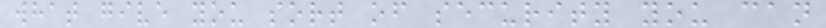what give you sort of security you can
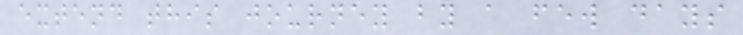extend this journey by a few days
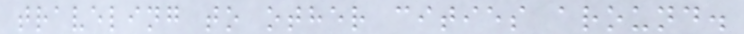traveling to other cities around.
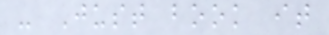- Just book it
